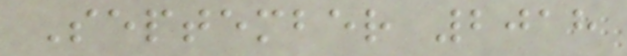September 2018
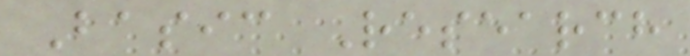Basic Research
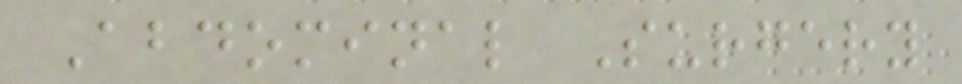Abdominal Surgery
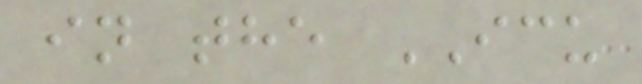in the ICU
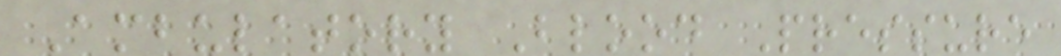Ambulatory Blood Pressure
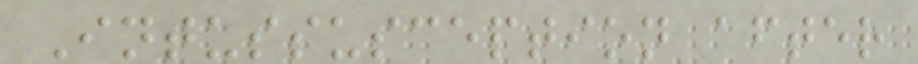Intussusception after
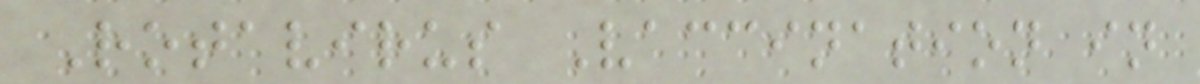Rotavirus Vaccination in
